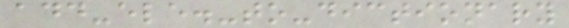add-ele.-to-dictionary
